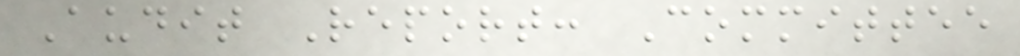Audit Report: Committee
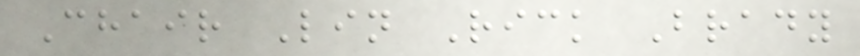Chair Lin Rick Brady
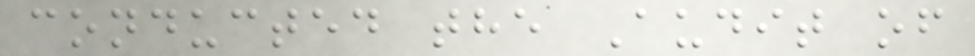conducted the Audit of
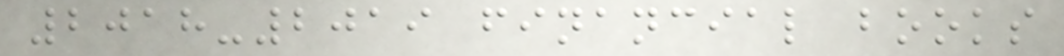2018-2019 financial books
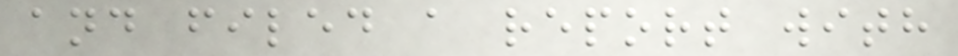and filed a report with
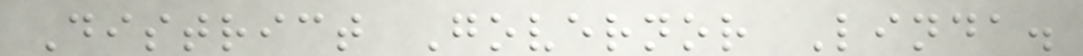District Governor Linda.
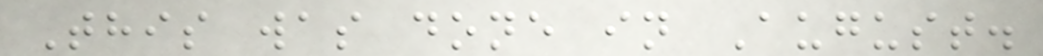This was done in August.
